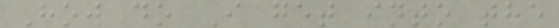How do I get into the
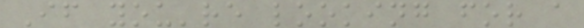If you're looking for a
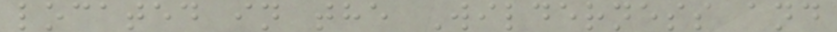located in the Wilderness and
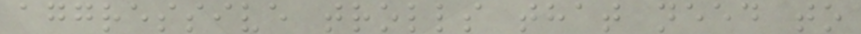aggressive trolls that need to
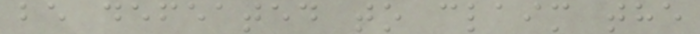be defeated to claim the
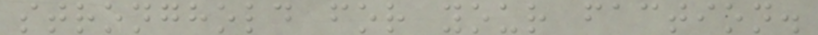stronghold for your faction.
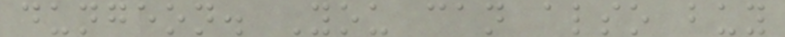dungeon. You can also buy
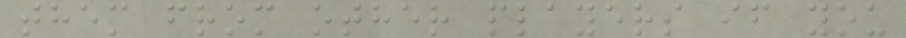them from other players if you
